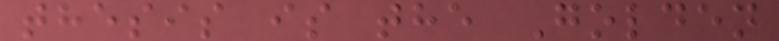thesis is the Golden
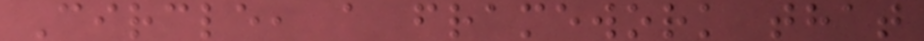Circle, a framework that
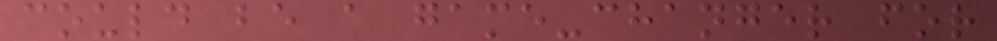could be a game-changer for
